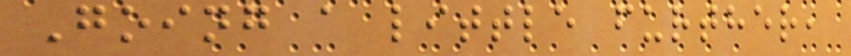Going a little further,
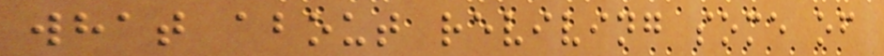what about reviving some of
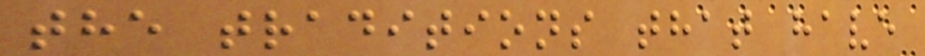the traditions that have
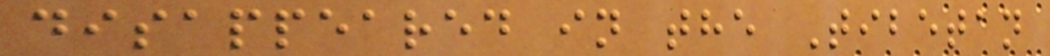disappeared in the Tibetan
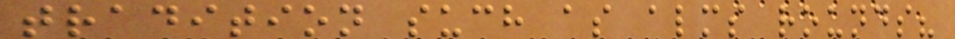tradition such as alms rounds?
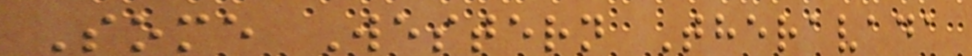Some Western Theravada
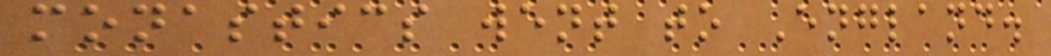monastics went to England.
